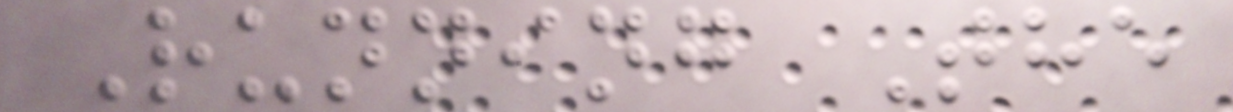Running The
